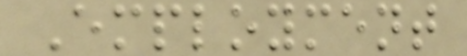Employment
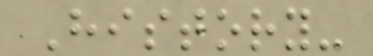History-
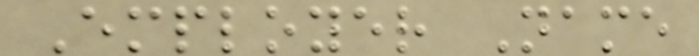Employer Name
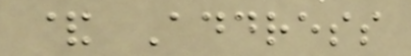& Address
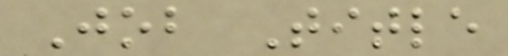Job Title
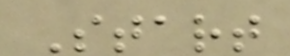Start
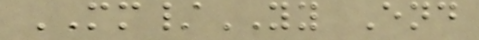MM/YY End
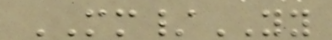MM/YY
